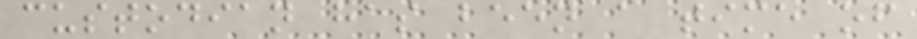custodian has been a time of
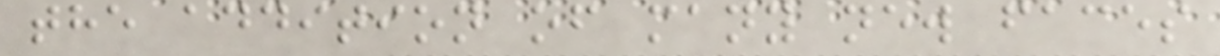the addition of many new faces
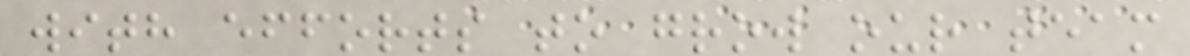with efforts to grow our team
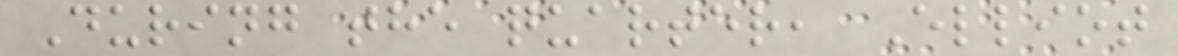During the quarter, Elliot
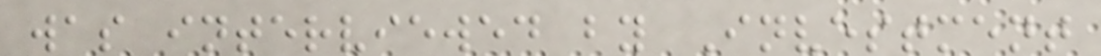was interviewed by Investment
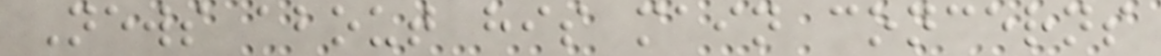News about his main concerns
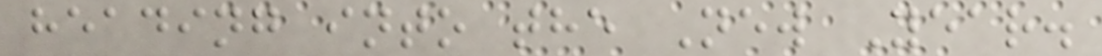heading into the New Year.
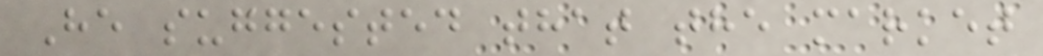He suggested that the market
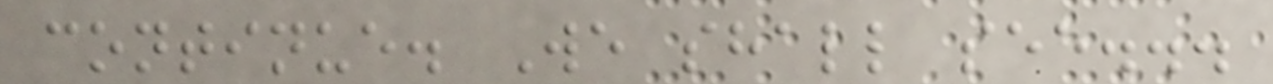continue. We shall see...
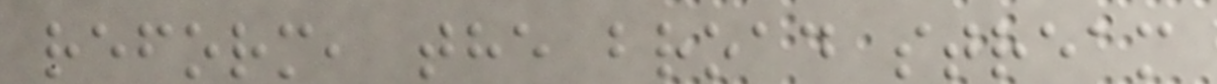reform, the broad stream
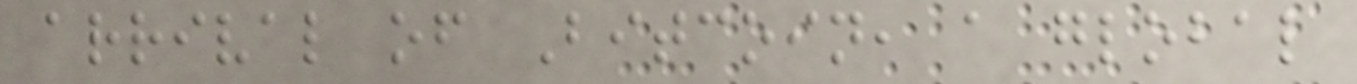arrival of Bitcoin, a global
